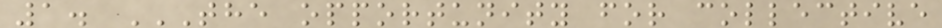1. THE OPPORTUNITY FOR COLLECTIVE
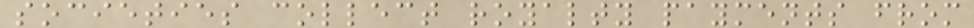societies collect royalty payments from
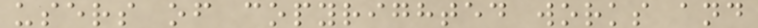users of copyrighted works and
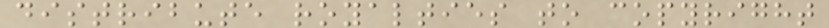distribute royalties to copyright
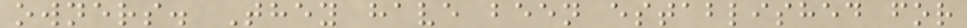owners. They have been established for
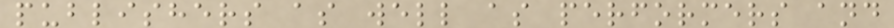publishers as well as performers and
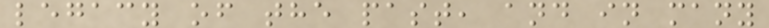legacy of the past, and in many
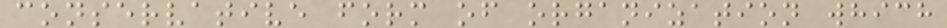conservative form of organization which
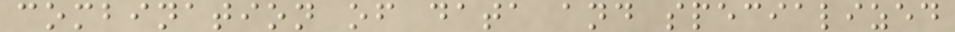combination of data and specialized
